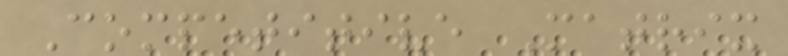Competitive Matrix
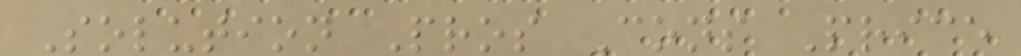Solution Pros Cons Price
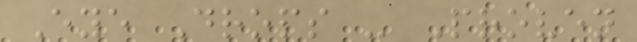Eye Drops - Proven
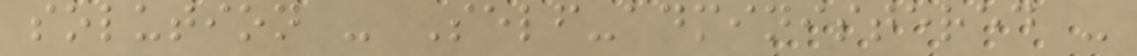solution - Self-administered -
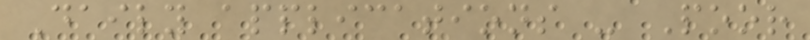Daily applications - Poor
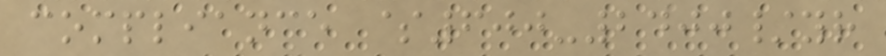compliance $600-2400/yr
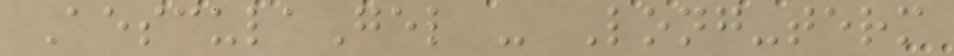AesculaGel - Long-term
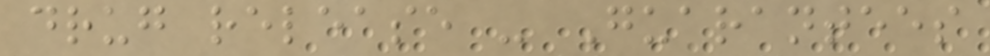drug release - Guarantees
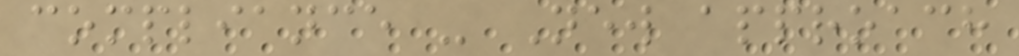compliance - New approach
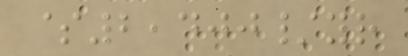$2,400/yr
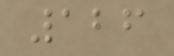126
